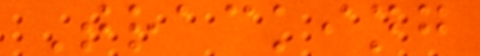Tracking
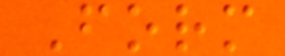Form
